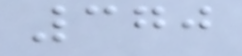370
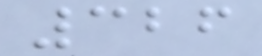326
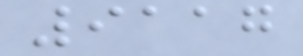9117
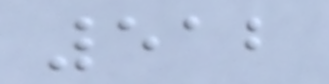512
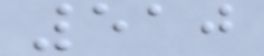510
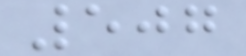507
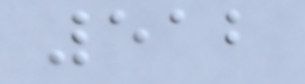512
